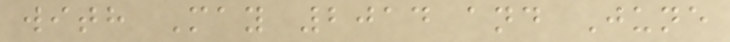with May 2014 and June
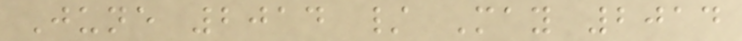June 2014 / May 2014
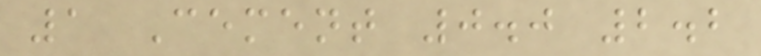1 Cement 0.0 2.2
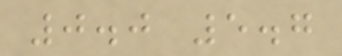0.0 5.7
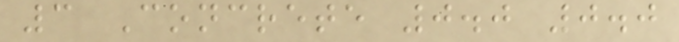3 Concrete 0.0 0.0
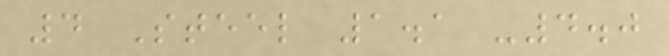4 Steel 1.1 -4.0
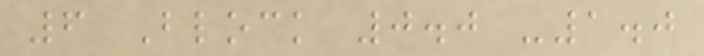6 Block 0.0 -1.0
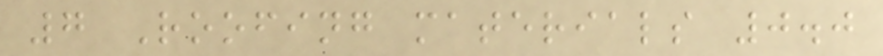7 Roofing materials 0.0
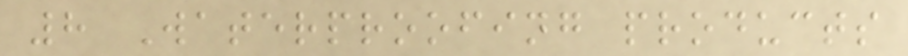8 Waterproofing products
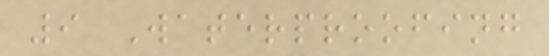9 Waterproofing
